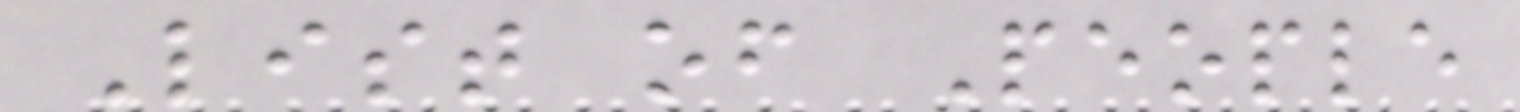List of People
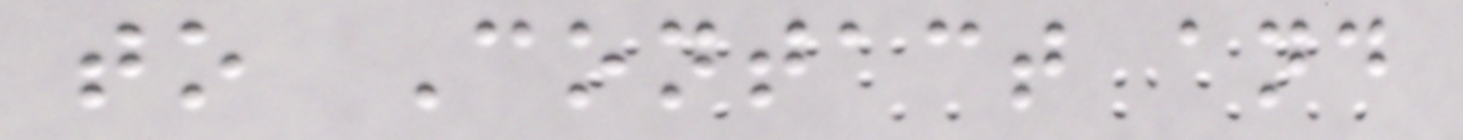to Contact and
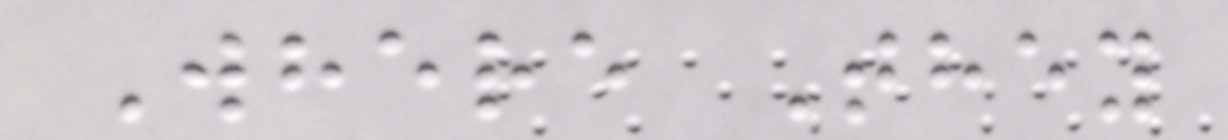Where They
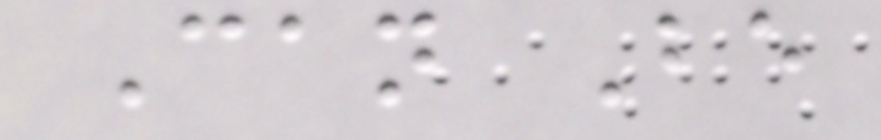Can Be
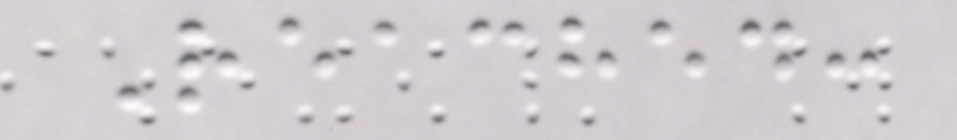Reached:
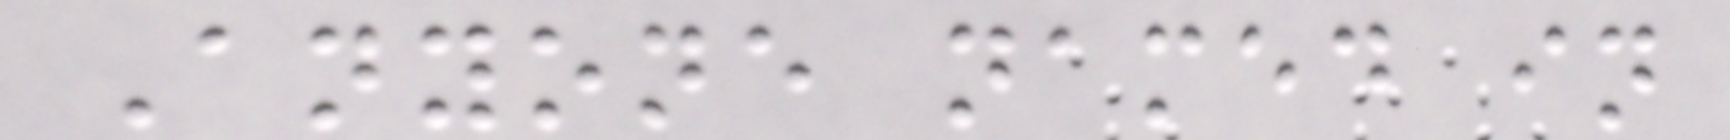Anyone named in
